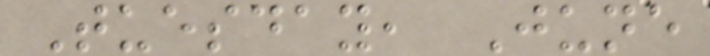Tuesday, June
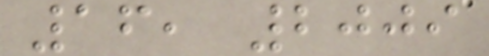16, 2009
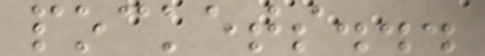pockets...
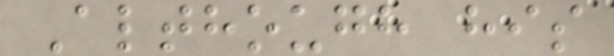Although his
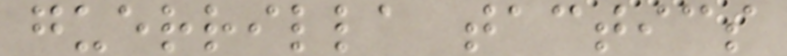guerrilla tactics
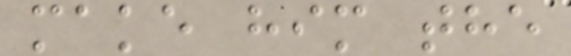make him the
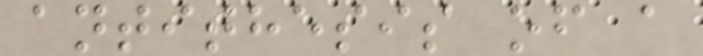antithesis of a
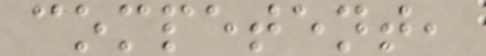competent,
